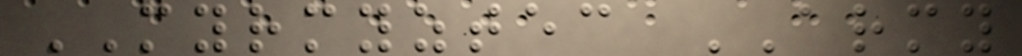MYRMYZTEC ARMY
